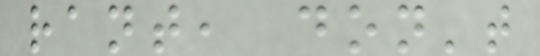rant, don't
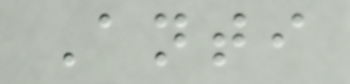Anti
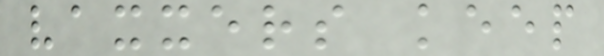vaxxers keep
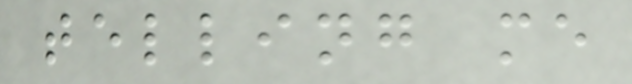telling me
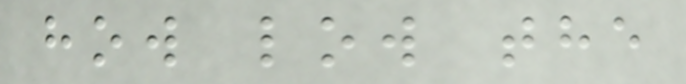how low the
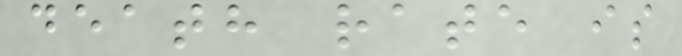death rate is
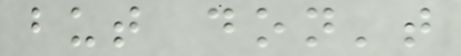but don't
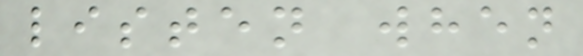listen when
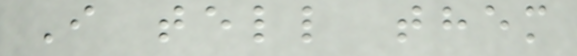I tell them
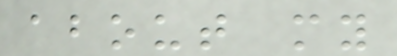about my
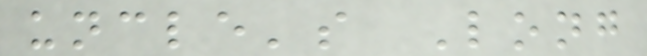uncle's Long
